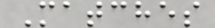Matches
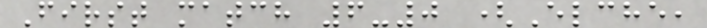First match 6-0 (Elche,
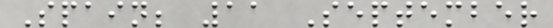Spain; 11 September
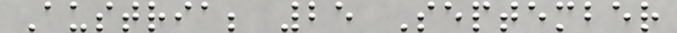Austria; 25 September
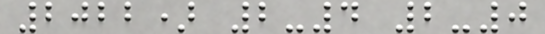2022) 2-4 2-0
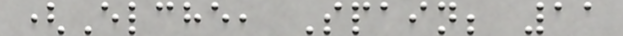(Elche, Spain; 11
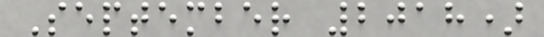September 2018)
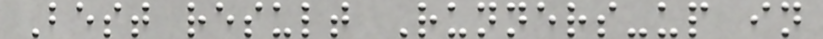Best result Runners-up in
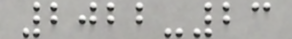2022-23
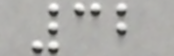32
